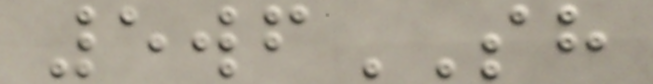5wfSH
